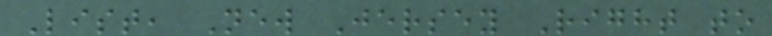List, New Jersey Right to
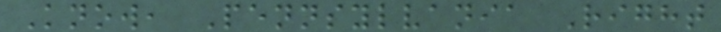Know, Pennsylvania Right
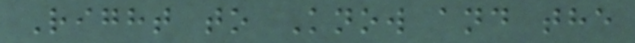Right to Know and the
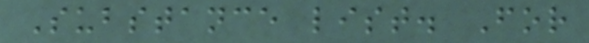Substance list. For
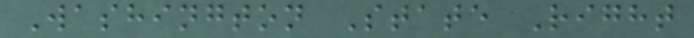Washington State Right
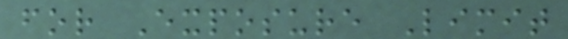for Exposure Limit
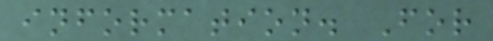information. For
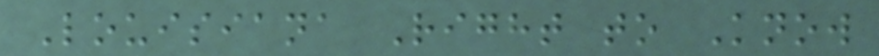Louisiana Right to Know
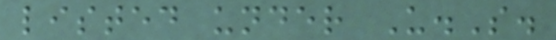listed under U.S.
